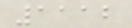1112
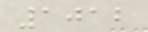1012
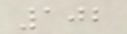102
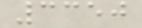3350
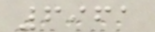6961
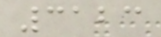3123
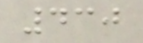430
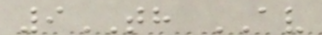9TH AV
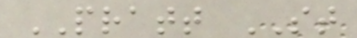PRATT ST
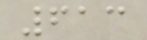613
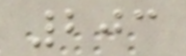203
